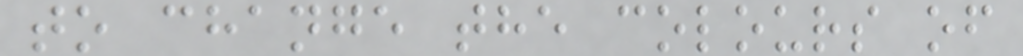to change the colours of
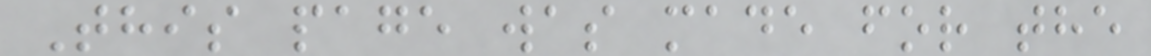This page was made for the
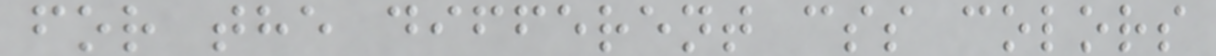for the different css colors
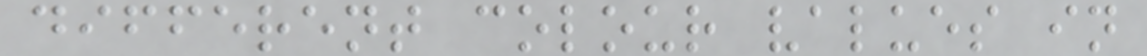different colour values in
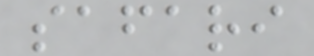safari
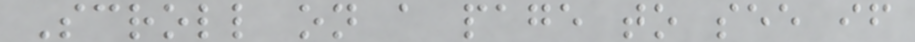Scroll on a page to see if
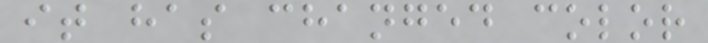it has changed color
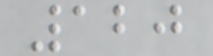120
